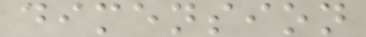dimension
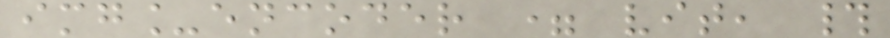img_encoder = vit, #
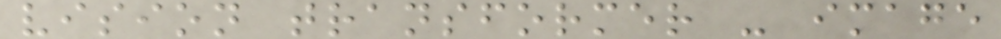vision transformer - image
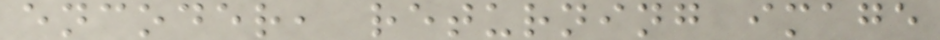encoder, returning image
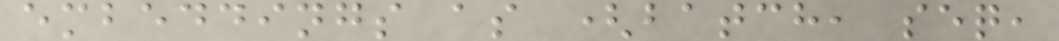embeddings as (batch, seq,
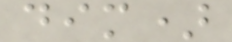dim)
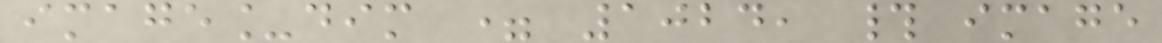image_dim = 1024, # image
